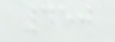450
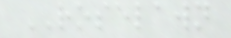ROSELAWN
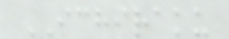ICHIRAKU
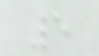5
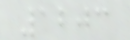1203
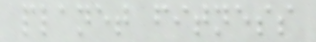planet fitness
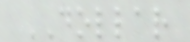DOLLAR
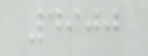4900
